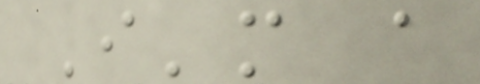I'm a
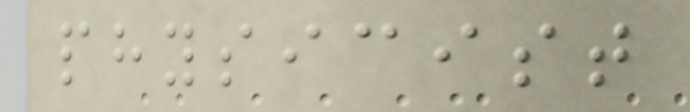physicist
